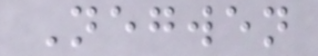Negwen
